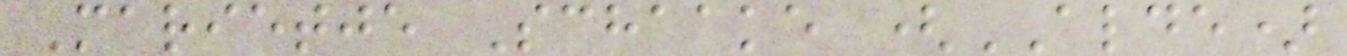Marietje Schaake (ALDE)
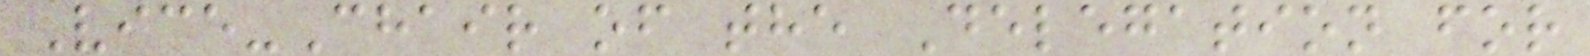Vice-Chair of the Delegation for
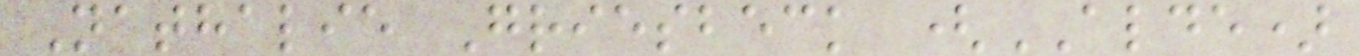Nathalie Griesbeck (ALDE)
